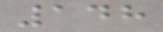148
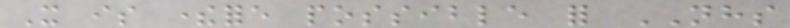It is therefore possible for NHS
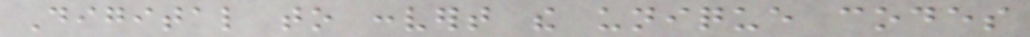Digital to convert the unique codes
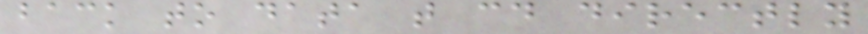back to data that could directly
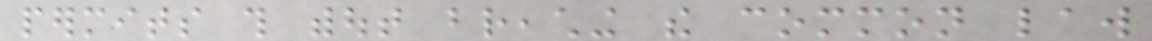permits this without breaching the common law
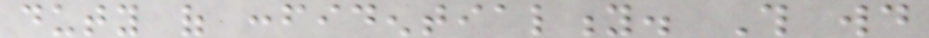duty of confidentiality. This would
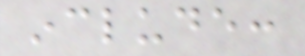include:
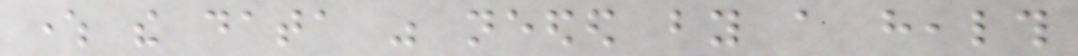where the data was needed by a health
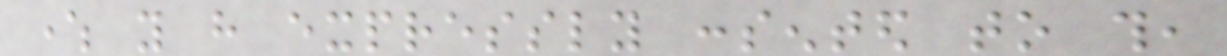where you have expressly consented to this,
